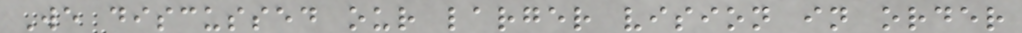We discussed our larger vision in order
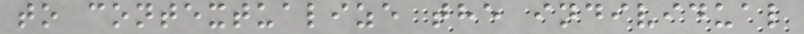to contextualize the individual
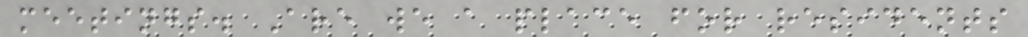meetings. Are we a place for residents
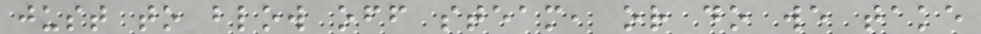just to blow off steam, or do we take
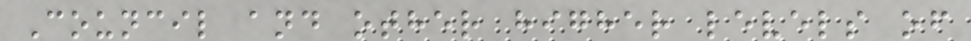Council and other higher levels of
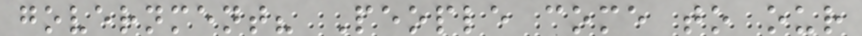government? People come to our
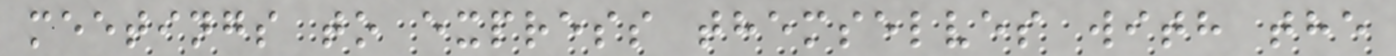meetings to express themselves with the
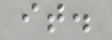it.
